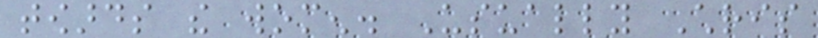towards the women. Usually Chris
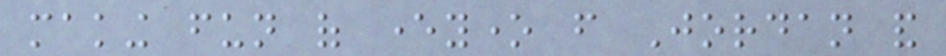making fun of everyone from Jordan and
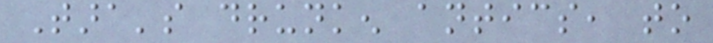Tara's drunken antics, to
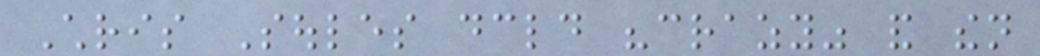Chris Soules declared "crazy" and then
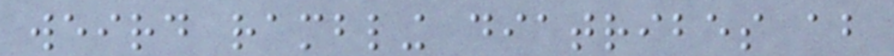weird rambling diatribes about
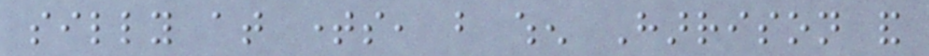silly at times, but when Harrison and
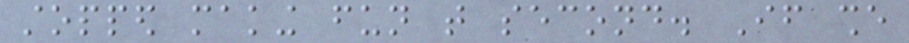stopped making fun that second. If she
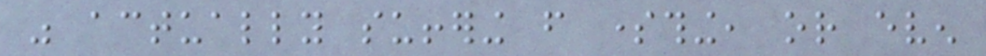was actually suffering from something, or even
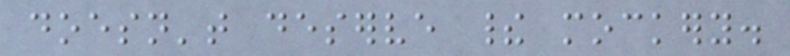doesn't deserve their mockery.
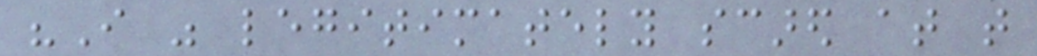"I was legitimately scared at that
